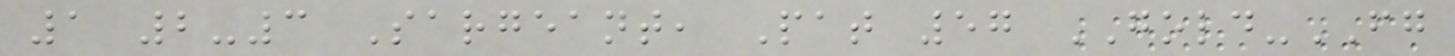1 2-3 Sargeant, Pat 57 GOLD-FG
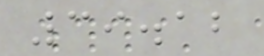39.12
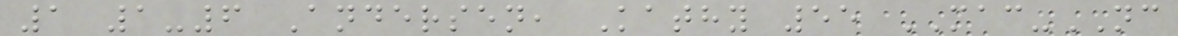1 1-6 Andersen, Kathy 55 MAC-NC
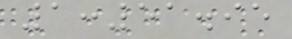1:51.95
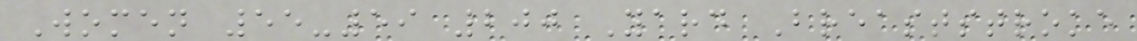Women 55-59 200 Yard Breaststroke
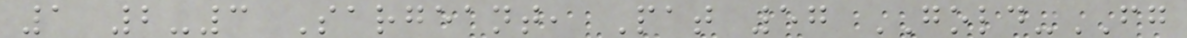1 2-3 Sargeant, Pat 57 GOLD-FG
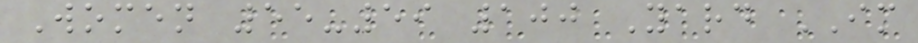Women 55-59 100 Yard IM
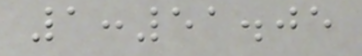1:51.05
